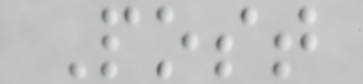Post
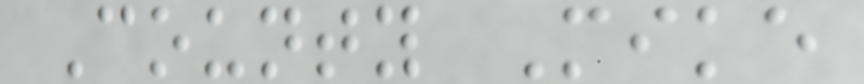County Mike
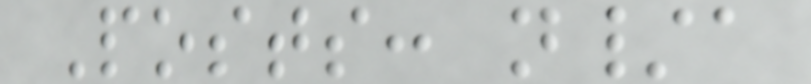Posts: n/a
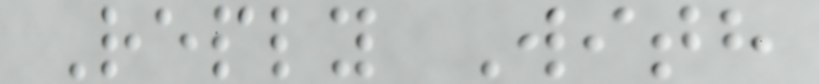Reply With
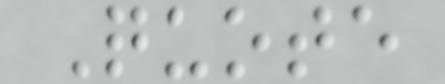Quote
